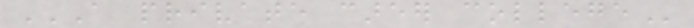A PRIVATE CAREER COLLEGE
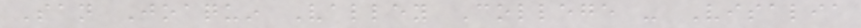San Joaquin Valley College - Visalia
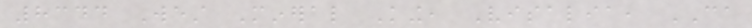8344 West Mineral King, Visalia, CA
